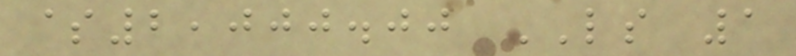$2,000.00 LS 1
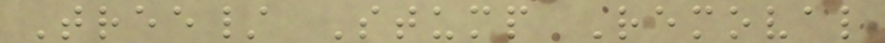Tree/ Stump Removal
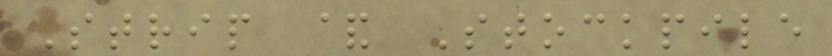Strip & Stockpile
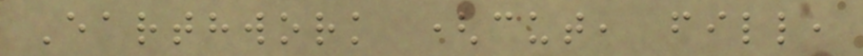Earthwork (cut, fill,
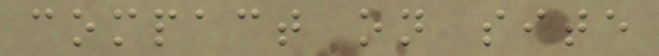compact on site
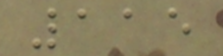115
